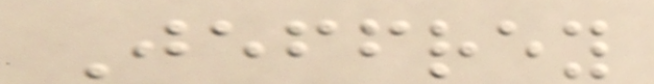Jeffrey
